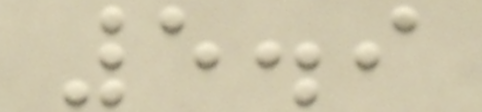5.9
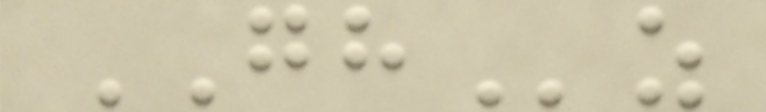GHz
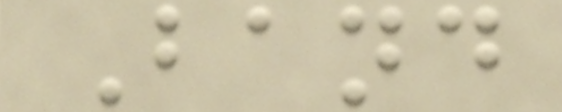Band
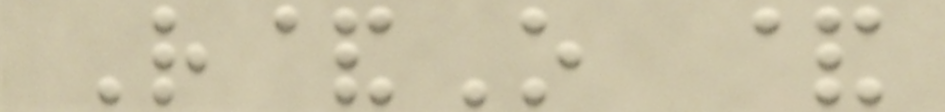R&O &
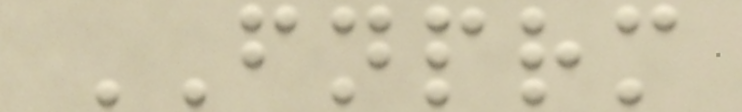FNPRM
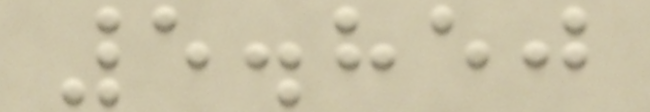5.850
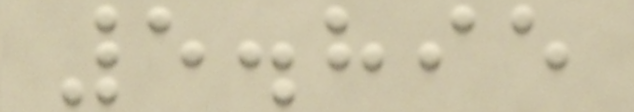5.895
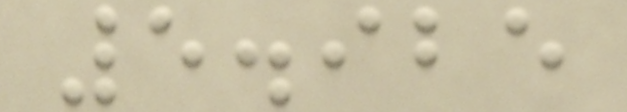5.925
